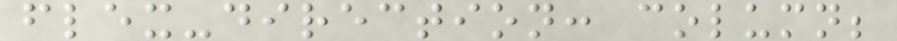flex-direction: column;
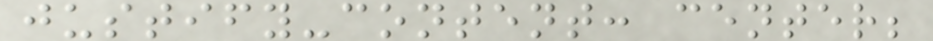justify-content: center;
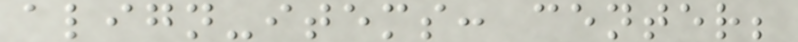align-items: center;
